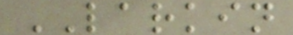LARKIN
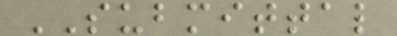SUBMITTAL
